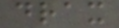drax
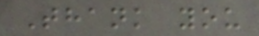Thank you
